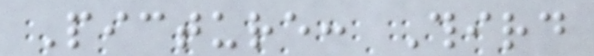Picture: Third
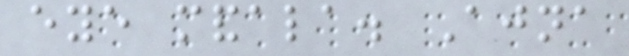eye mandala. Ajna
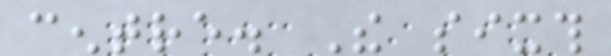centre. The sixth
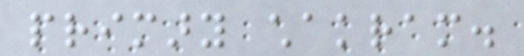primary chakram.
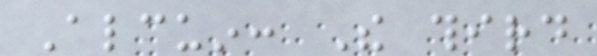Alcuin: The third
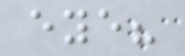eye?
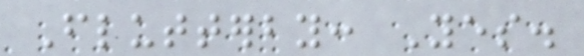Flutterby: Yes.
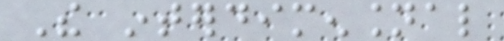The interdimensional
